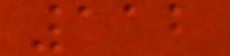112
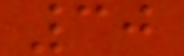30
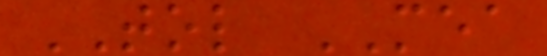TOL MEA
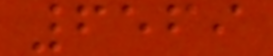6569
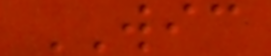WIC
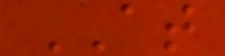AT
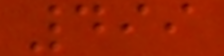499
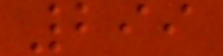299
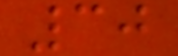30
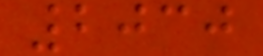2030
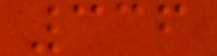336
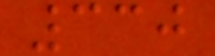330
